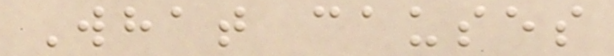What causes
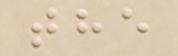the
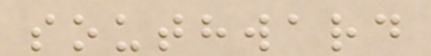southward
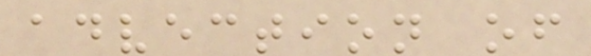advection of
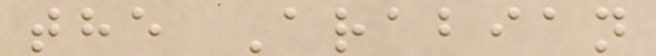the Arabian
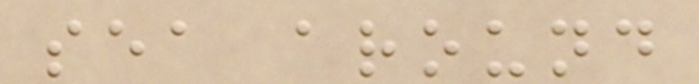sea around
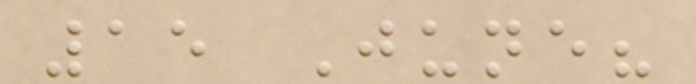15 June?
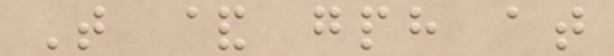T & gph at
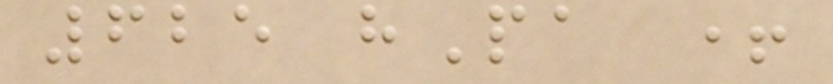625 hPa +
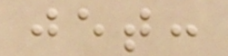jet:
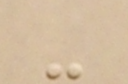-
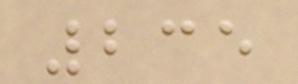235
